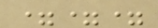===
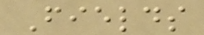Fields
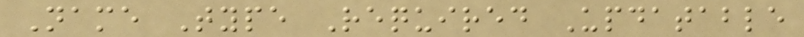Name Type Required Updatable
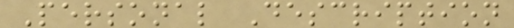Personal Description
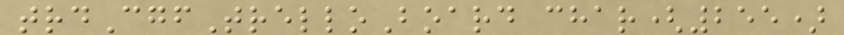trdCgfTrelloBoard char(255)
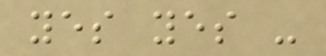yes yes -
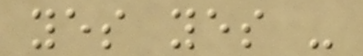yes yes -
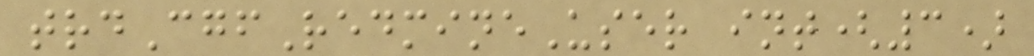trdCgfRedmineUser int(3)
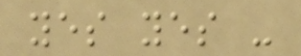yes yes -
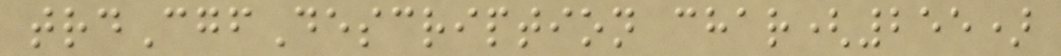trdCgfDescription char(255)
